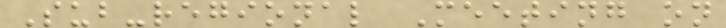Sub-regional Meeting on
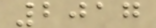2017
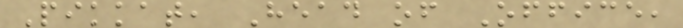Pikkat, Head of Office,
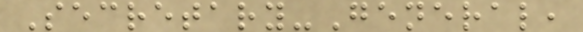Secretary-General,
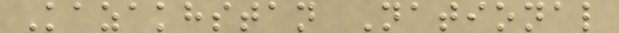Kazakhstan National
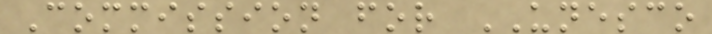Commission for UNESCO
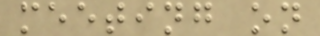meeting on
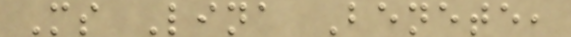Ms Lina Benete,
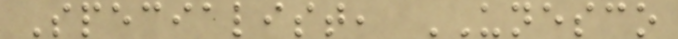Specialist, UNESCO
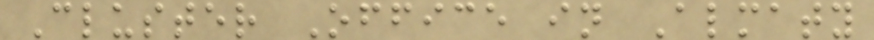Cluster Office in Almaty
